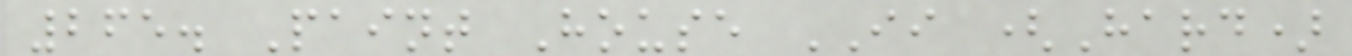265. Paint House II (Hard)
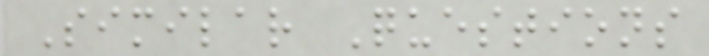Similar Questions
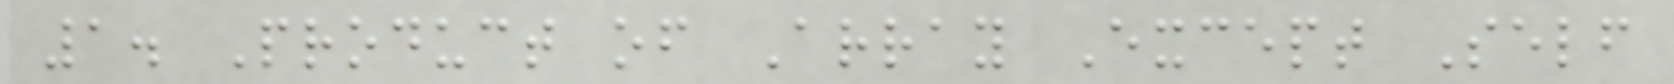1. Product of Array Except Self
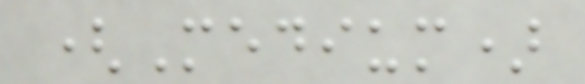(Medium)
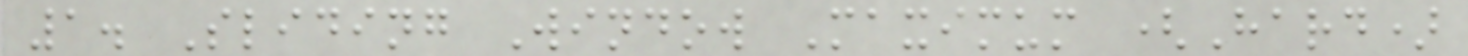1. Sliding Window Maximum (Hard)
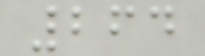264
